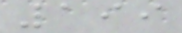199
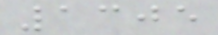1305
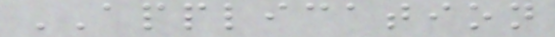APPLICATION
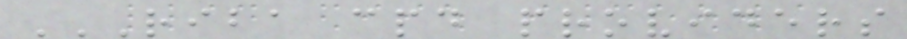RIBA CPD PROVIDERS
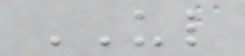UL
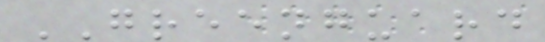GREENGUARD
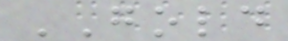GOLD
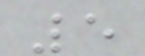5
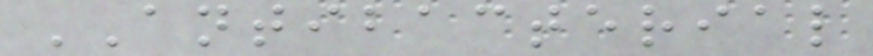ANTIBACTERIAL
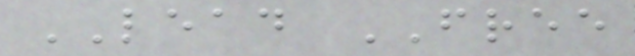LEAD FREE
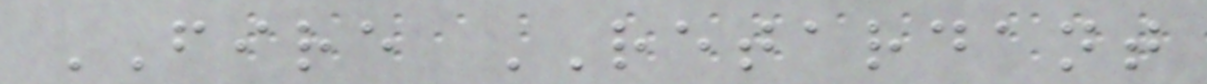FIRE RETARDANT
